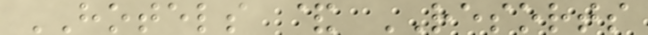HOTELS & RESORTS
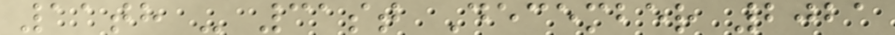11th - 31st December 2021
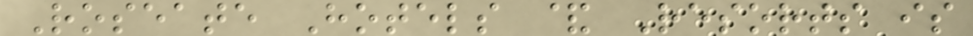Roseate Hotels & Resorts is
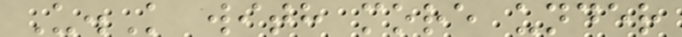U.K with more under
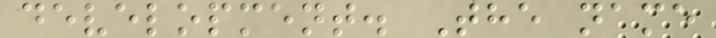development. The name
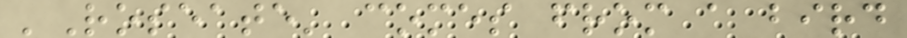'Roseate' comes from a bird
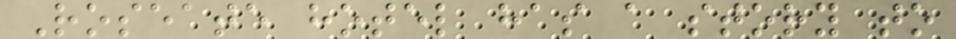Roseate hotel has a story to
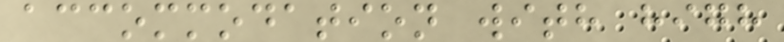accommodation with high
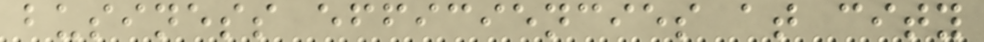business efficiencies at city
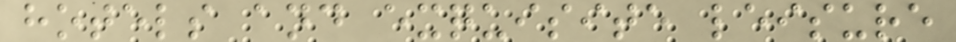hotels and exquisite leisure
